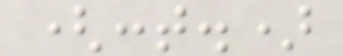(cont.)
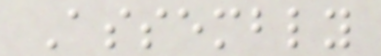Assembly
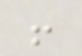!
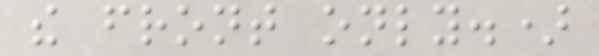the front only.)
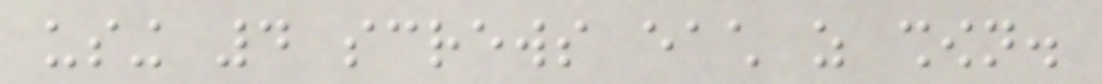using 4 screws each as shown.
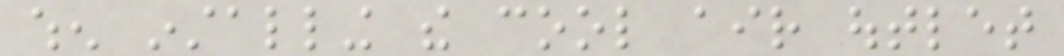when installing the cool air outlet
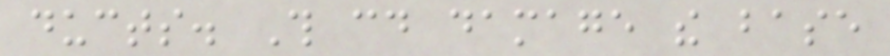ducts. This could damage the base
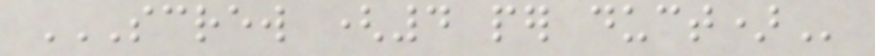SCREW (4 PER DUCT)
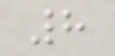8
